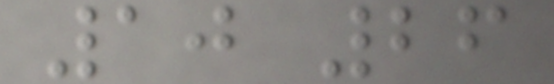10 26
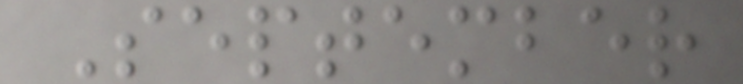September
